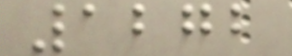1272
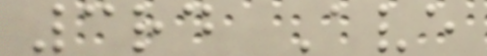3rd Ave
